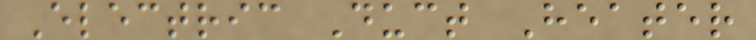Electric Duct Heater
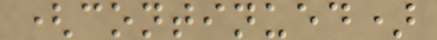(continued)
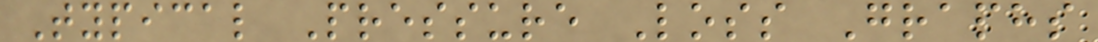Typical Pressure Loss Graphs
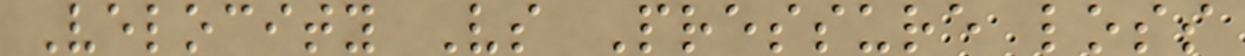Velocity Vs Pressure loss
